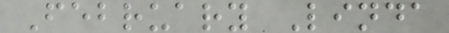February Linda
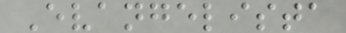Evangelista
